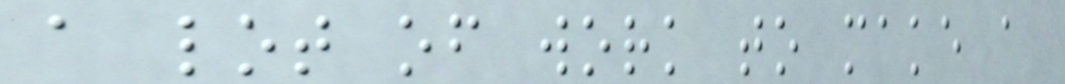a lot of work to make a
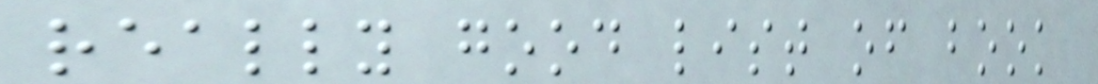really good list of book
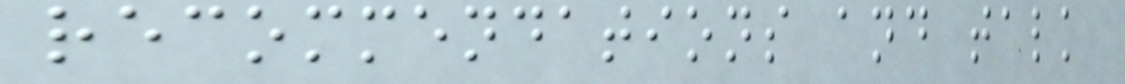recommendations and talk
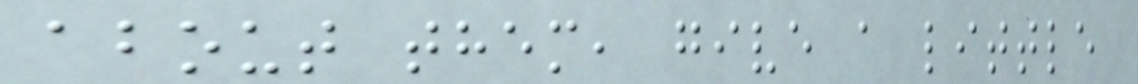about them, give a little
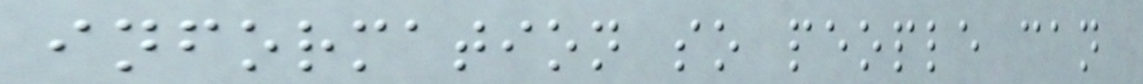information so people can
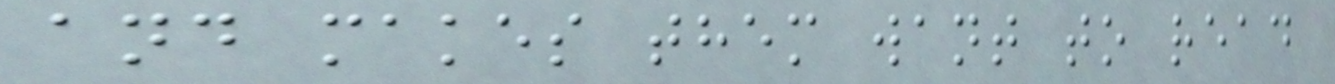and makes them want to read
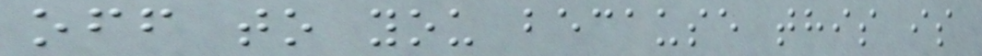off to you because this is
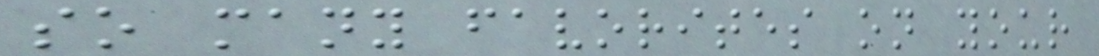so many favorites on your
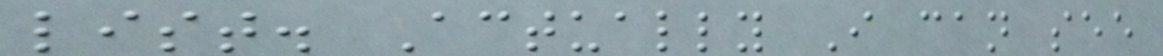list. Actually I can see
